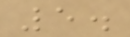5.
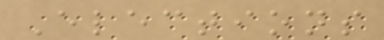Elections
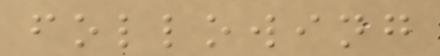following
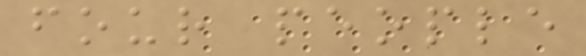four people
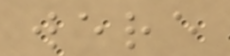were
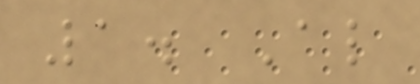1. Al
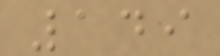149
